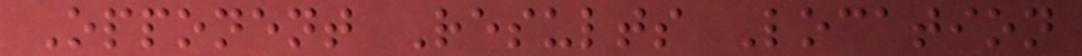Opponent Results Location
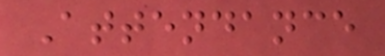Attendance
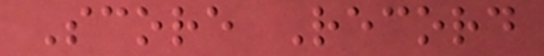Score Record
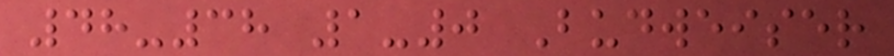48-38 1-0 Budweiser
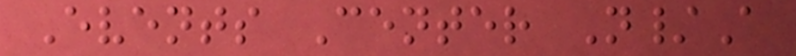Events Center N/A
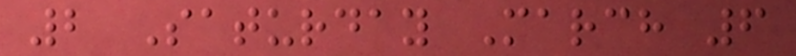2 Saturday March 6
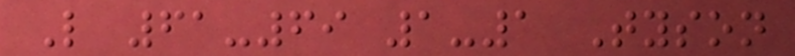L 61-69 1-1 Tyson
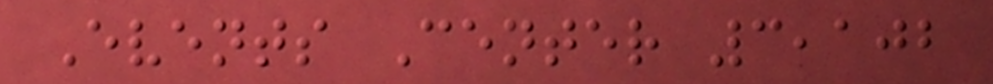Events Center 3,102
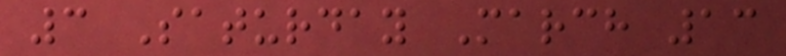3 Saturday March 13
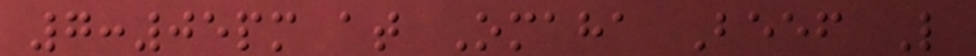7:05pm at Omaha Beef L
